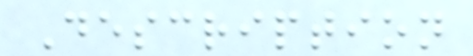Description
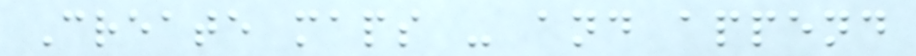Create maps - and append
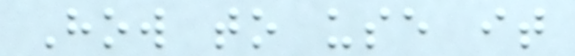How to use it
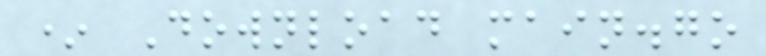* Download main.go
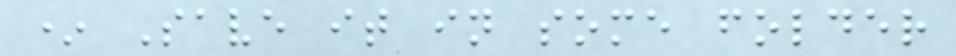* Save it in some folder
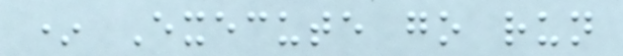* Execute go run
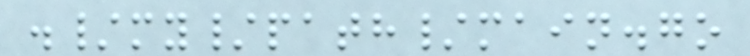./my/path/main.go
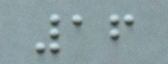16
